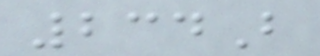234B
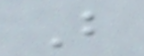B
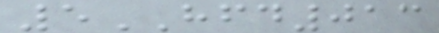5HFD013
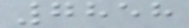7858
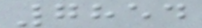7854
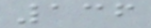136
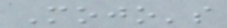Mojo's
